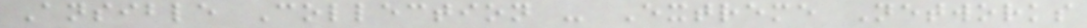Ansible Collection - Extreme Networks
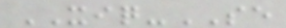XIQ-SE
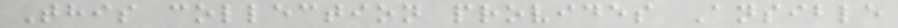This collection provides Ansible
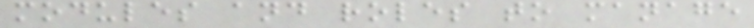modules and roles to manage
